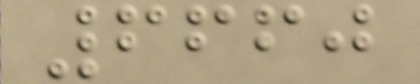6660
